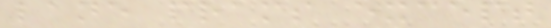lane prams except
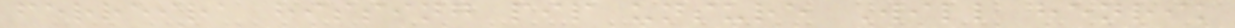ferreira hissing pip unsure Will henrik
